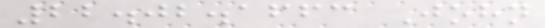22.02.1663 John
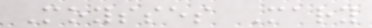Moysses Mary
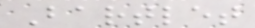Bartlet
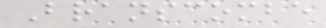Branscombe
